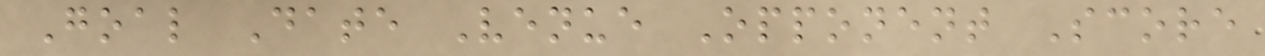Goal Date Venue Opponent Score
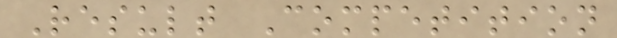Result Competition
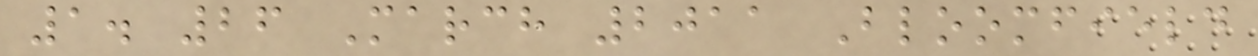1. 26 March 2011 Bloomfield
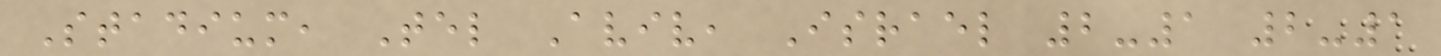Stadium, Tel Aviv, Israel 2-1 2-1
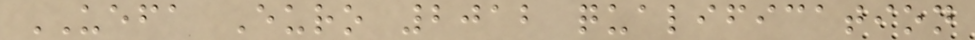UEFA Euro 2012 qualification
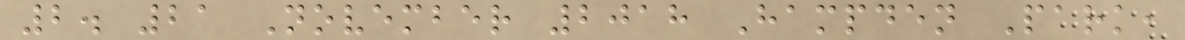2. 21 November 2018 Hampden Park,
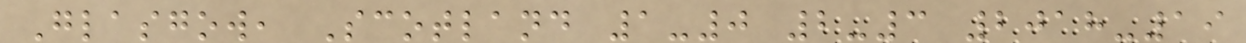Glasgow, Scotland 1-0 2-3 2018-19
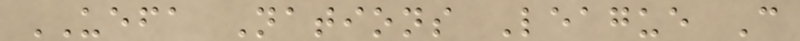UEFA Nations League C
